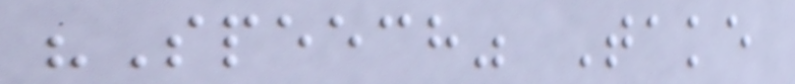"Speech" Take
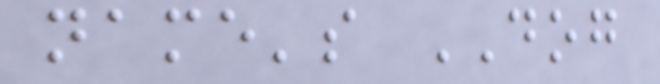name's DOG
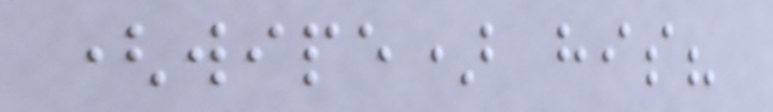(wipe) his?
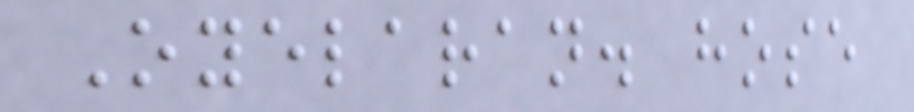Oyelaran. hose
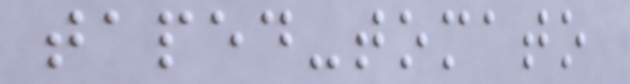taped-tomato
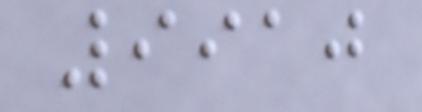9910
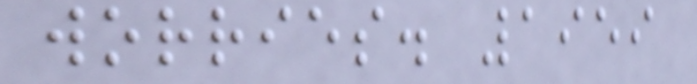worries. 1959
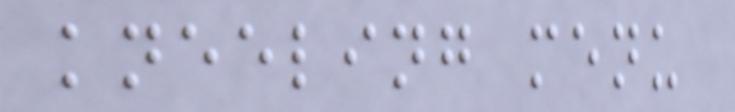kneeling menu
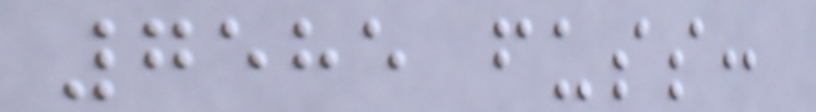7585 fuss:
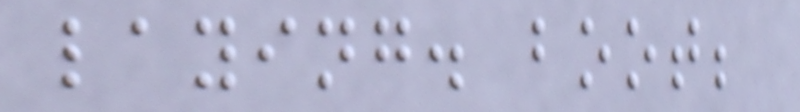laying. boot;
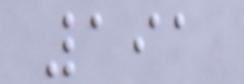191
